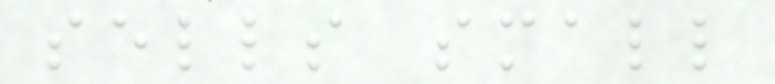sells small
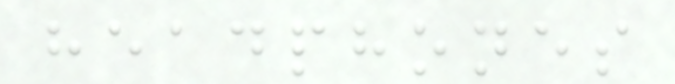headphones
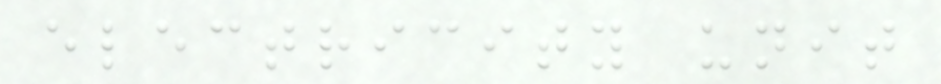electricity unit
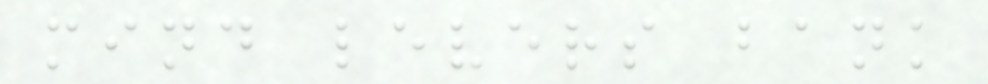mind levers bank
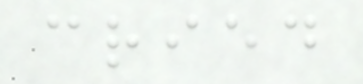cried
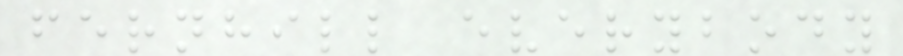fernhill everybody
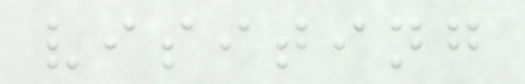visiting
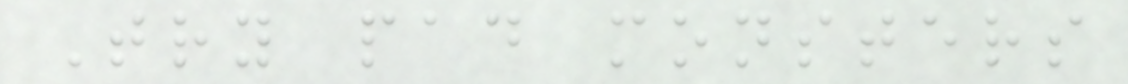Try pad monsters
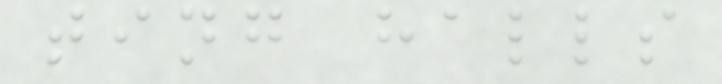ting halls
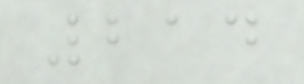214
